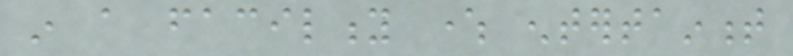in a facility where entertainment
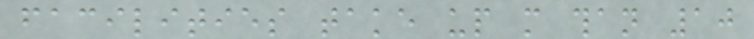facilities take up more than 10
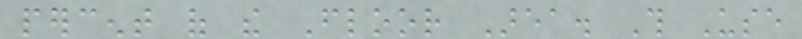percent of the Floor Area. This Use
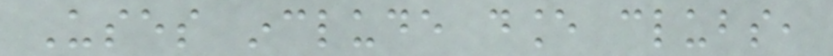Uses include dance clubs,
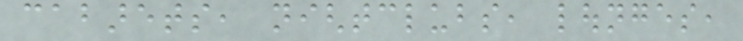cabarets, nightclubs, lounges,
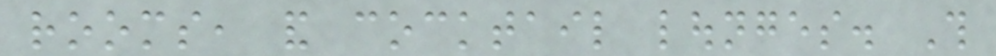rooms, and cocktail lounges. This
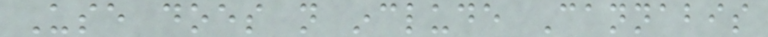Use does not include Cannabis
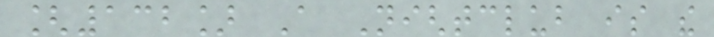[132] A Nightclub is the
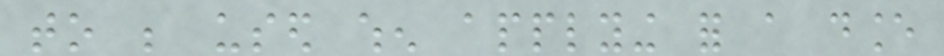to be used when applying for a dance
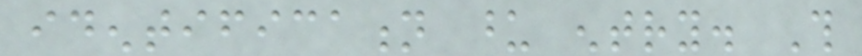identification upon entry. This
